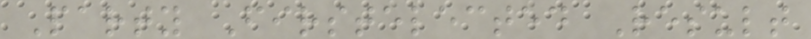Party Firstelected Result
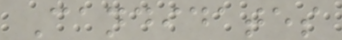Candidates
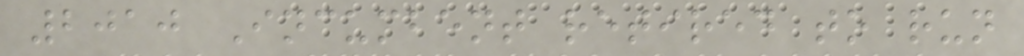2010 Incumbent retired to run
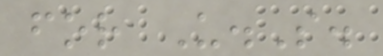for U.S.
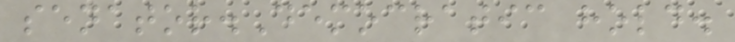senator.Democratic hold.
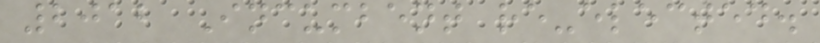2012 Incumbent re-elected.
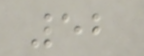52
